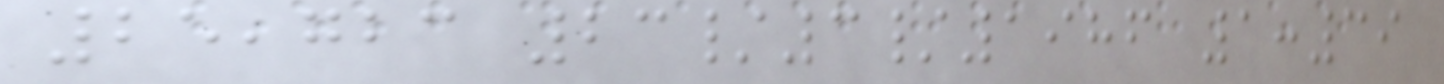25,723 23/3/1986 1:39
